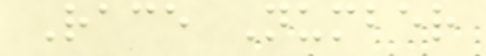Race Number
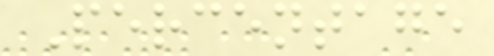Percentage
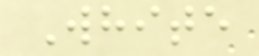White
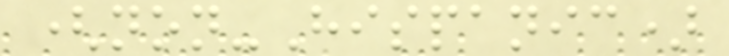(non-Hispanic)
